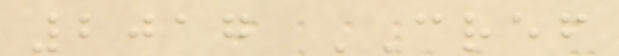2017 CREF
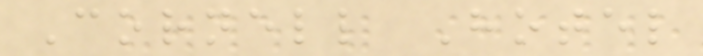Cornell Hotel
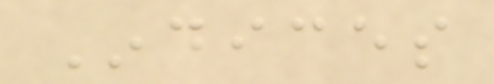Indices
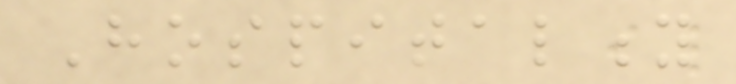Hospitality
